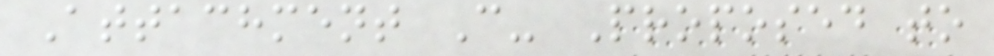Attachment C- Proposed to
